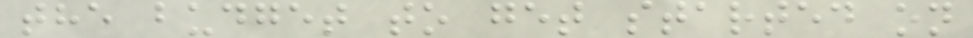the budget to get started on
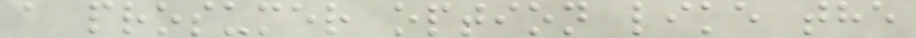a prosumer option like the
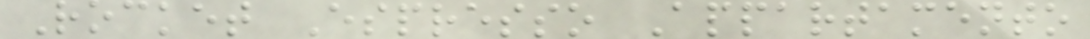Rocket Espresso Appartamento
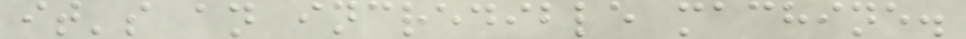it's an incredible machine.
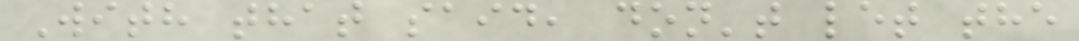With that said, don't let the
